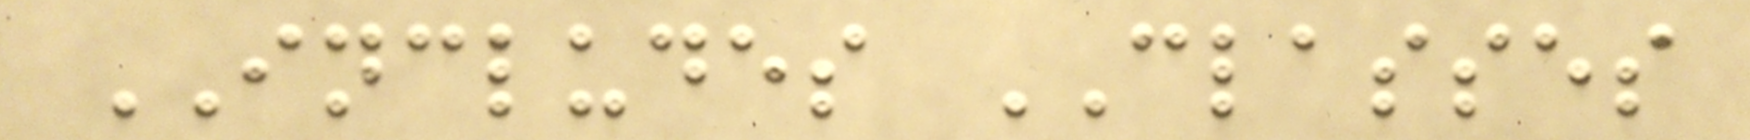INCLUDES CLASSES
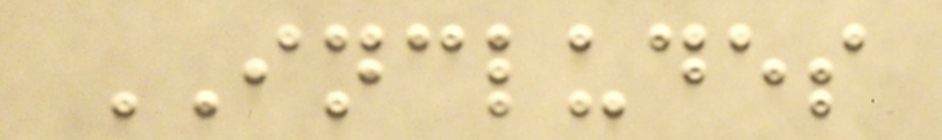INCLUDES
